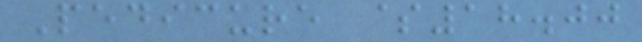Pedicure $18.00
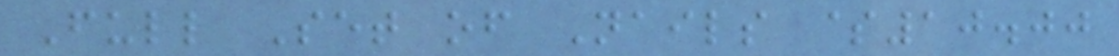Full Set of Nails $10.00
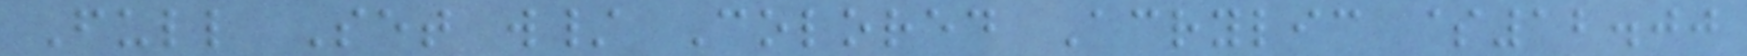Full Set w/ Colored Acrylic $12.00
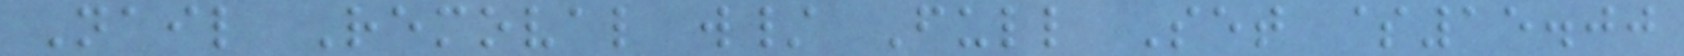Nail Removal w/ Full Set $15.00
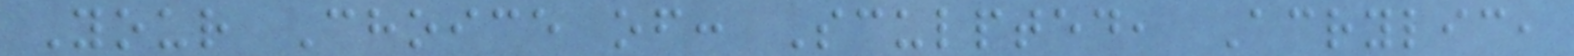Your Choice of: Sculpted, Acrylic,
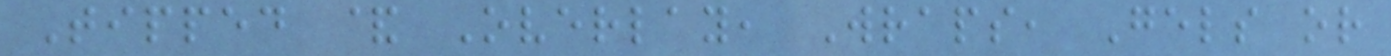Tipped & Overlay, Wraps, Gels or
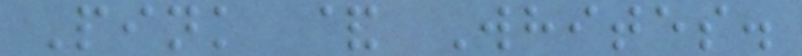Pink & Whites.
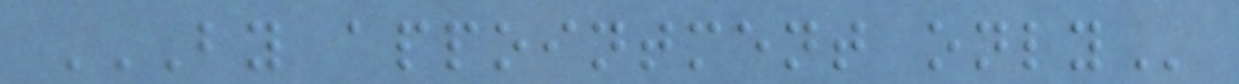BY APPOINTMENT ONLY
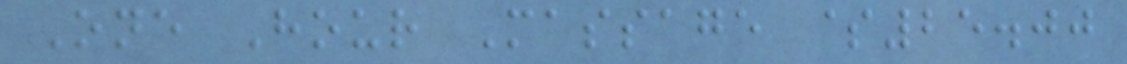One Hour Massage $25.00
